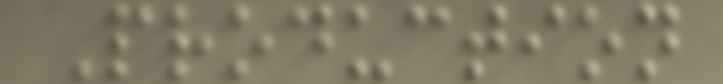Production
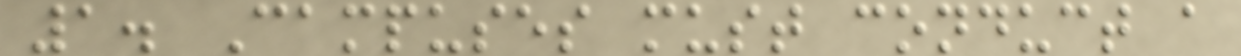1. Campuses must conduct a
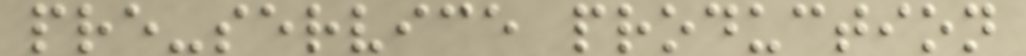pre-service production
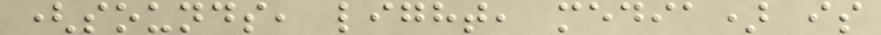(sounds, light, media) is
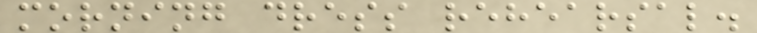morning dress rehearsal.
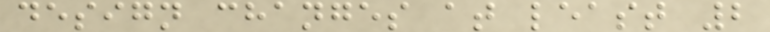design changes at least 2
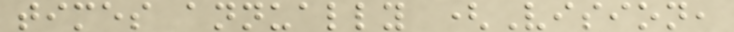times annually (Vision,
